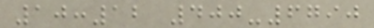10:12 400-6790
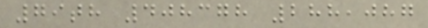79th 408378 288,087
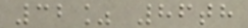32% 86th
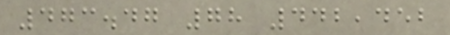473.47 78 442,452
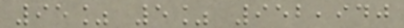95% 5% 952,940
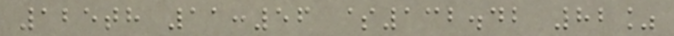125th 11:56 $132.42 82%
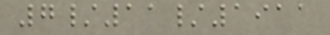7/11/1911
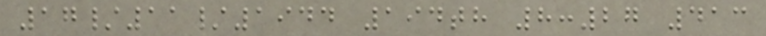17/11/1944 194th 8:27 413
